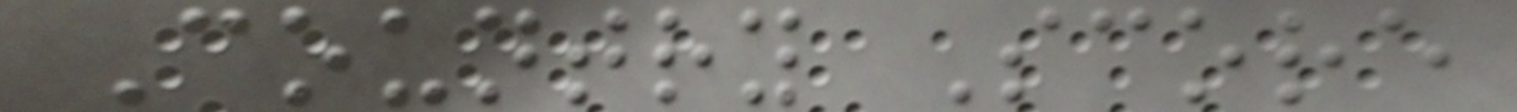Country Score
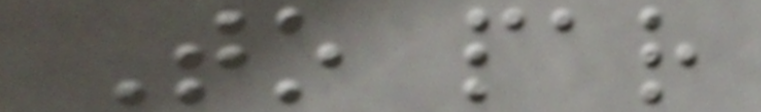To par
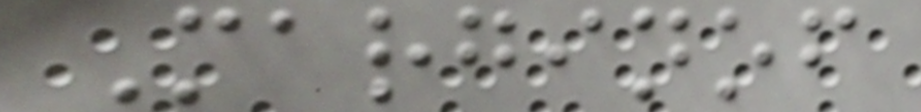Marginof
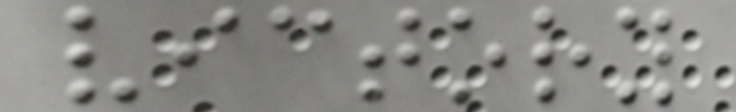victory
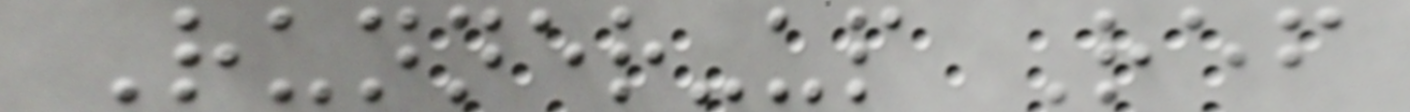Runner-up Ref
